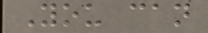You can
